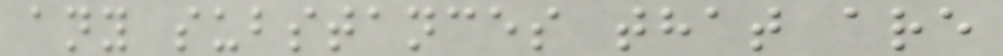any substances that are
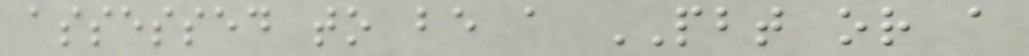assessed to be a PBT or a
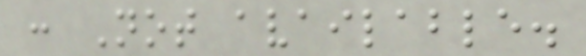: Not available.
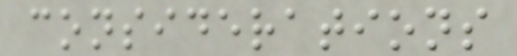considerations
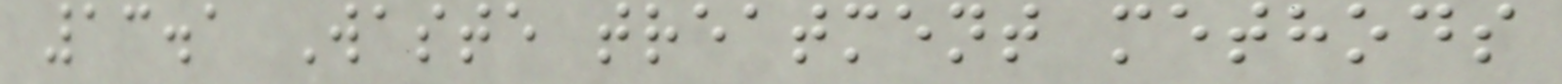13.1 Waste treatment methods
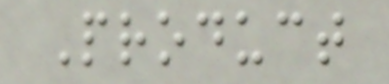Product
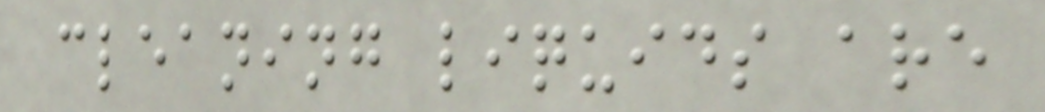cleaning liquids are
